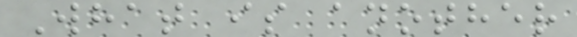What is another
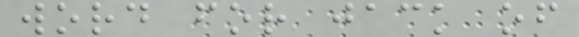word for jack of
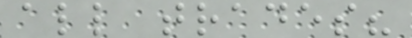all trades?
